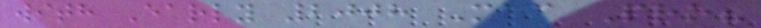with Early 2008 Mac Pro?
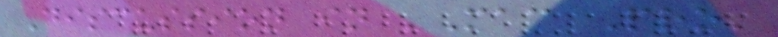Discussion in 'Mac Pro'
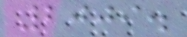2009.
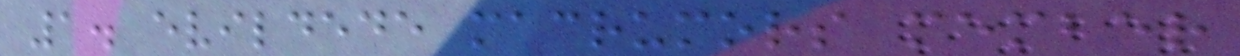1. evildede macrumors member
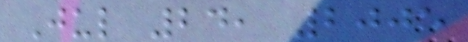Jul 24, 2005
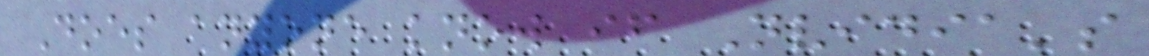Does anyone know if Nvidia's
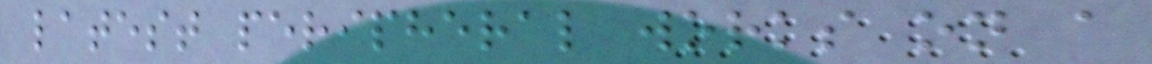latest peripheral works on a
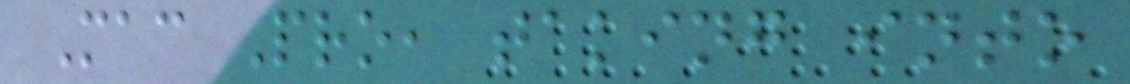Mac Pro, taking into
